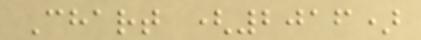Chart (2016)
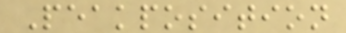Peakposition
